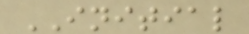INITIAL
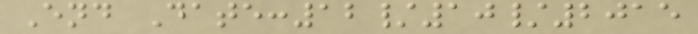End Date:12/10/2015
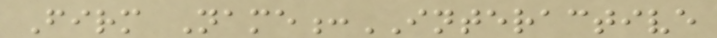Firm Name:INTERACTIVE
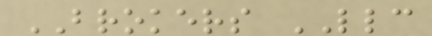BROKERS LLC
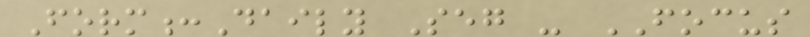Form:Daily Seg - FOCUS
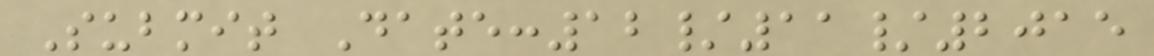Submit Date:12/11/2015
